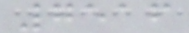7516
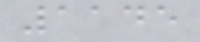1145
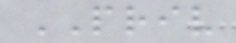PRIV
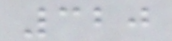320
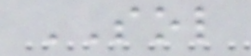SOL
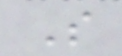S
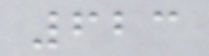623
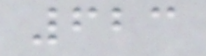623
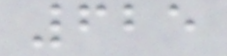625
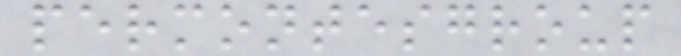permontesgroup
